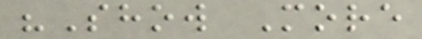"Show More
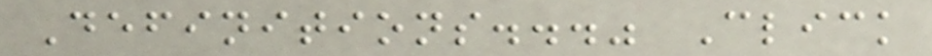Definitions..." Click
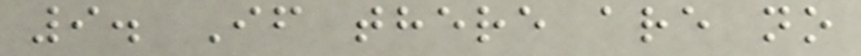9. If there are no
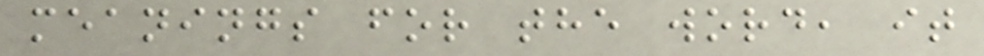meanings for the word, it
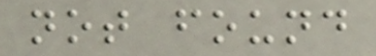not found
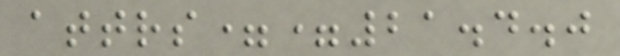attrs==21.4.0
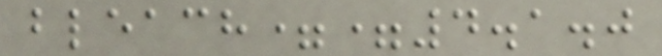bleach==4.1.0
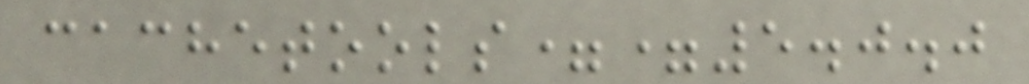cachetools==5.0.0
